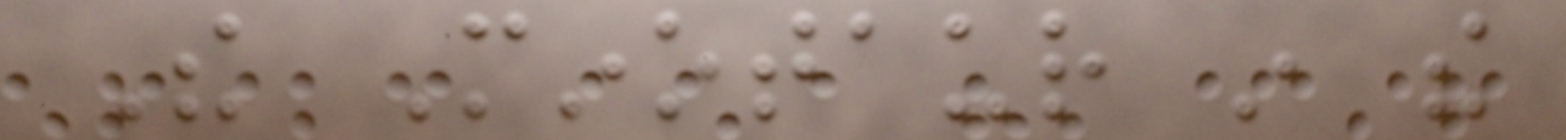The Minotaur in the
